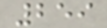259
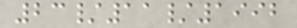23/11/1992
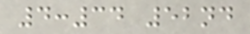4:34 52nd
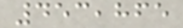453,865
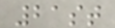21st
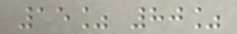15% 80%
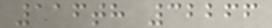116th 32266
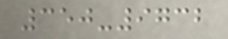350-9732
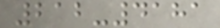212-4181
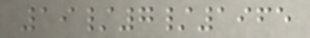19/7/1965
